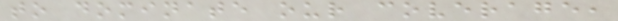to dominate our coverage,
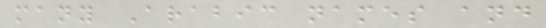many Arabic names and
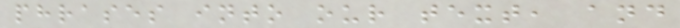phrases into our text, and
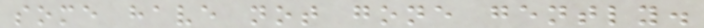some have not gone gently.
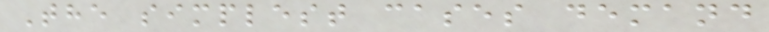The simplest cases demand
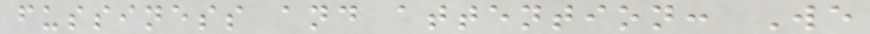fussiness and attention: We
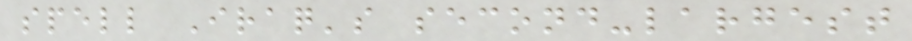spell Iraq's second-largest
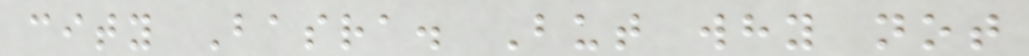city Basra. But why not
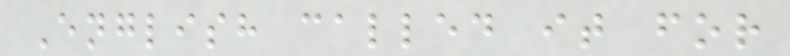English called it for
